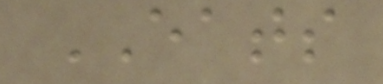EATS
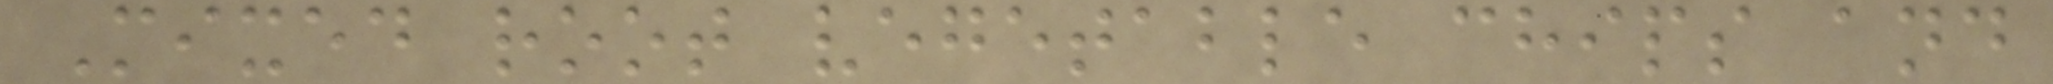Mixed root vegetable chips and
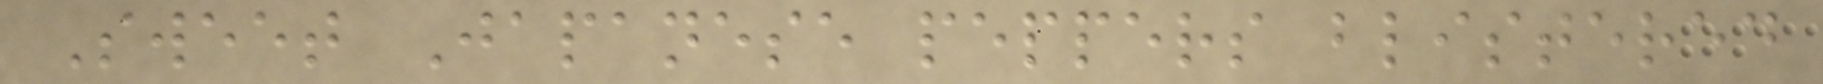Sweet Japanese peppers blistered
